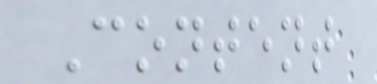Content
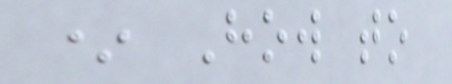* How to
